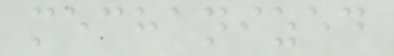mechanized
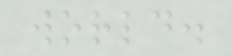world.
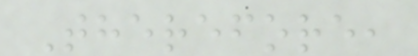Therefore,
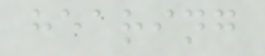hearing
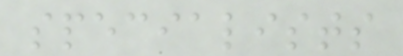specialists
